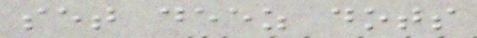set deez dots
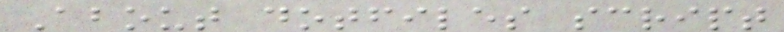About dotfiles script
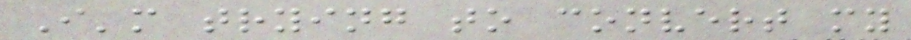I'm trying to convert my
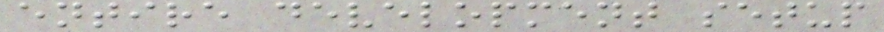entire development setup
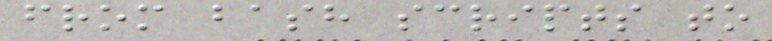from bash scripts to
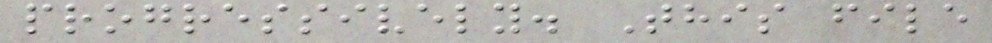progressively. This file
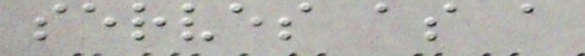serves as a
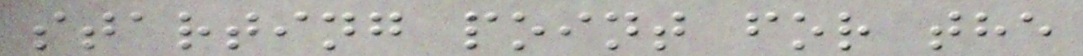starting point for the
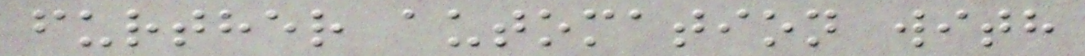further automation with
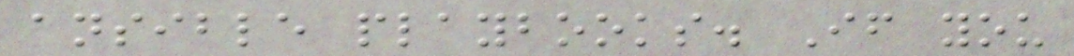ansible playbooks. If you
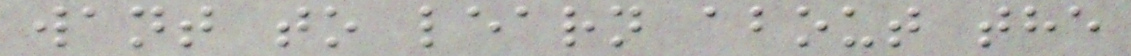want to learn about the
